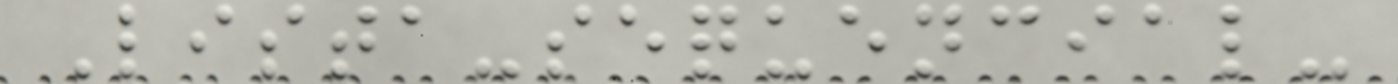Lista-sequencial-
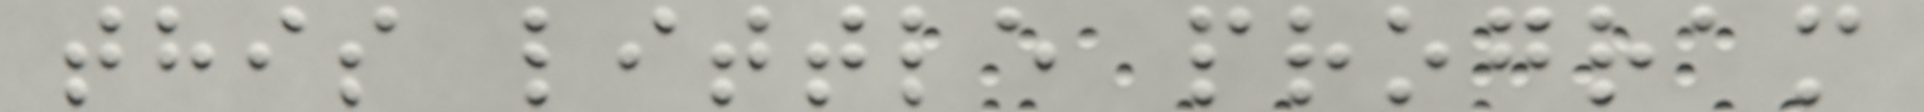this little program
